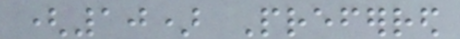(10) Preferred
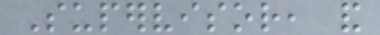Supervisor, and
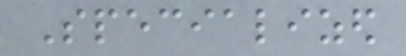Specialized
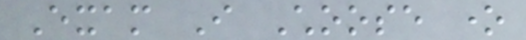Exam I Choose one
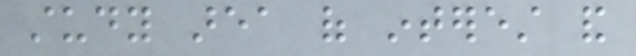study area of interest and
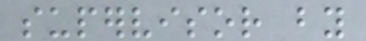supervisor by
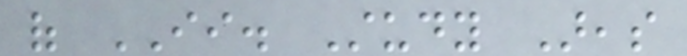of II. Study Areas
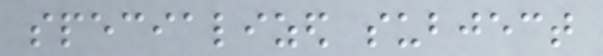specialized subject
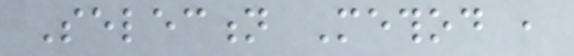Selection Method ,
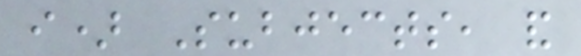i) Subjects, and
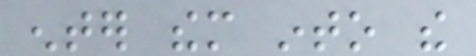enter them into the
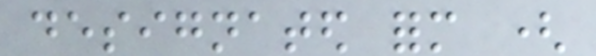designated form (
